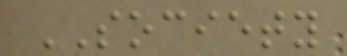SOCIETY
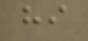hi
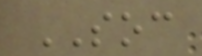SOC
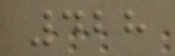428
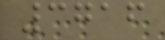3716
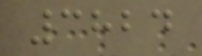3824
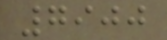7900
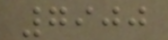7900
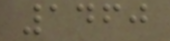1460
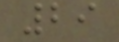29
